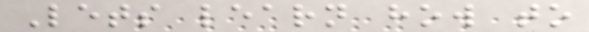Lets learn how to
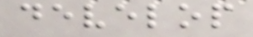develop
